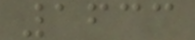1633
